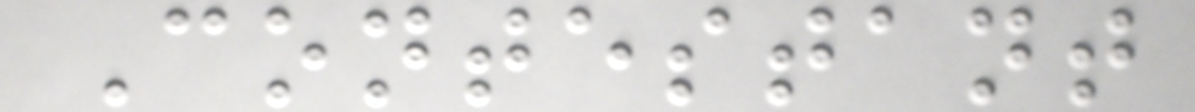Contestant
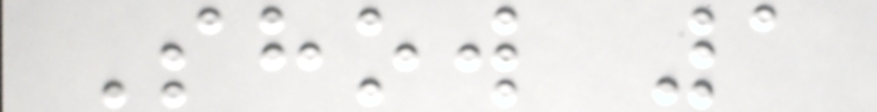Show 1
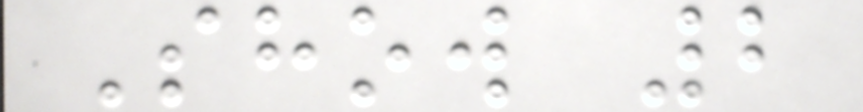Show 2
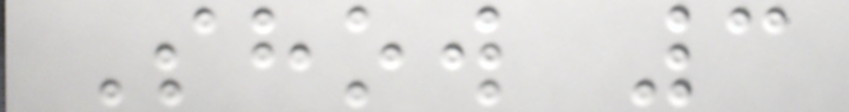Show 3
